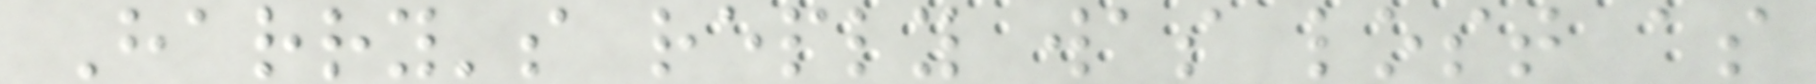Harry's reply was lost as
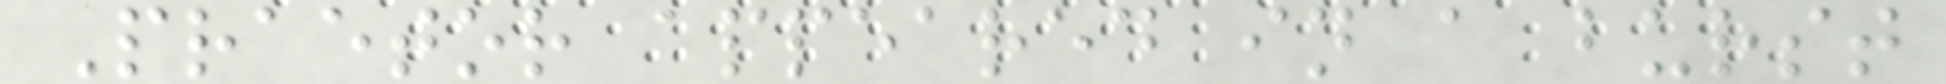Praetor appeared in a burst
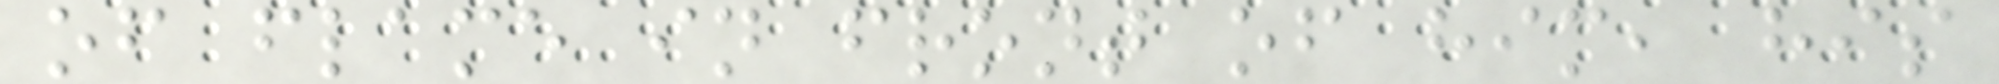of flame in front of him, his
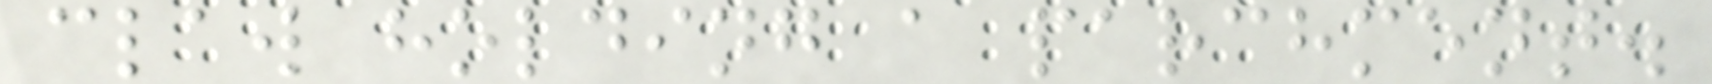claw holding a parchment.
